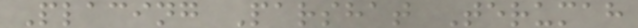Placing Parshat Terumah
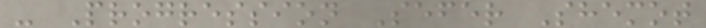- Progression Sefer Shemot
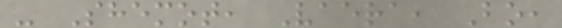- Shemot, Vaera, Bo,
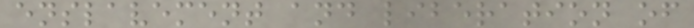enslavement and liberation of
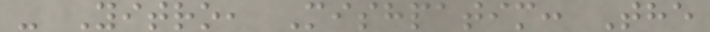- Yitro, Mishpatim: The
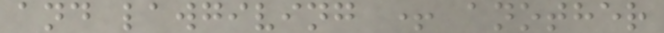and lawgiving + another
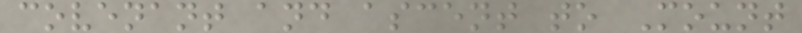covenant and ascent to Mount
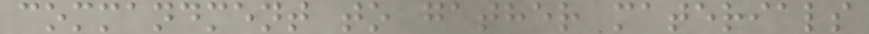commandment to gather materials
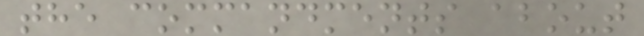the commandments about
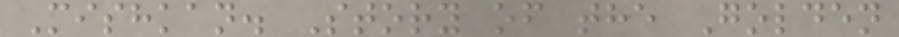Mishkan. Story of the Golden
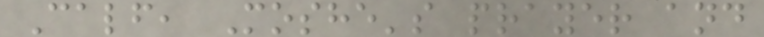Calf, Moshe's prayer and
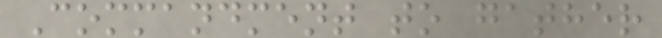Commandment to gather
